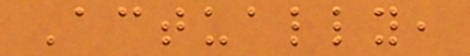Actually,
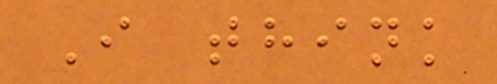I think
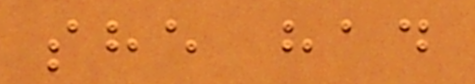she had
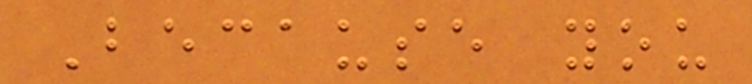Because you
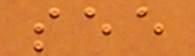see
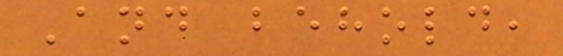And behold,
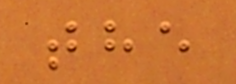the
